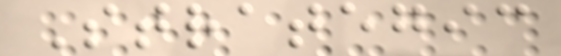Strategic
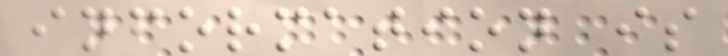information is
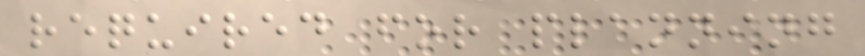required for planning
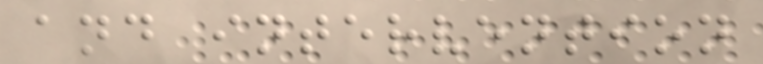and intervention
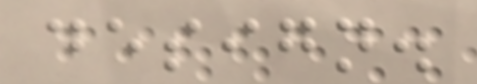design.
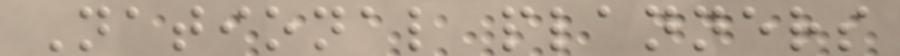National planners
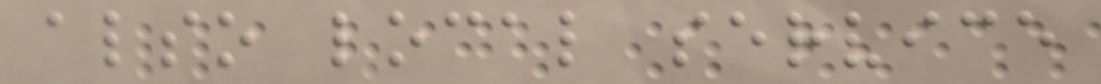also local service
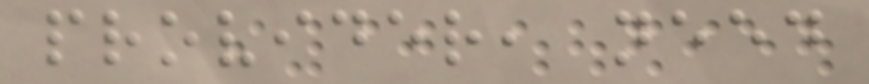provider, need
